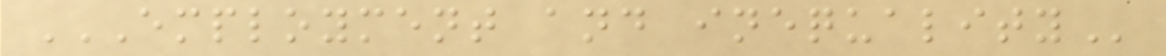EMPLOYMENT AND INEQUALITY
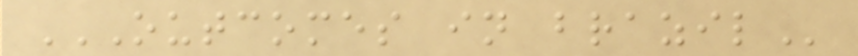OUTCOMES IN BRAZIL
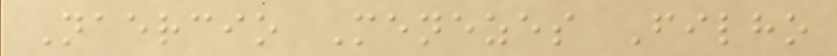Naercio Menezes Filho
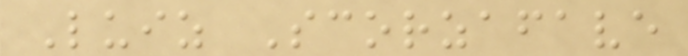Luiz Scorzafave
